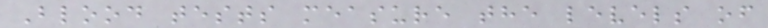Blood tests measure the levels of
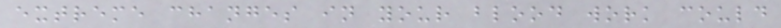extreme changes in your blood work could
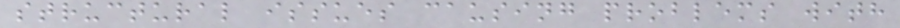structural issues causing problems with
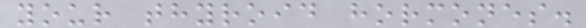your thyroid hormones.
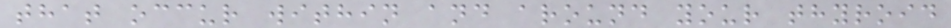that occur within and around your thyroid
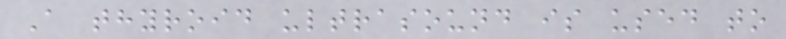A thyroid ultrasound is used to
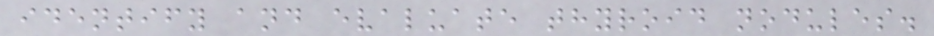identify and evaluate thyroid nodules.
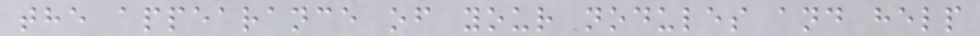the appearance of your nodules and help
